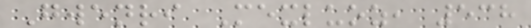Gwenri Mexluoz, 538
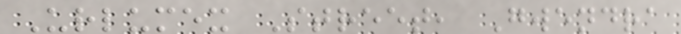Urlumex Street, Gwendra
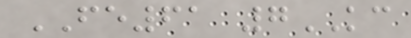FE61 7KC
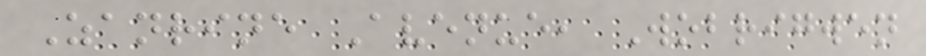Zanrine Avenue, Wobrigwen
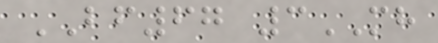BF67 3MH
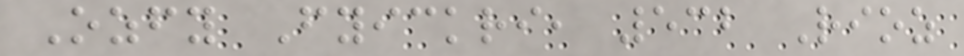Ozfy Fyickri, 532 Rioz
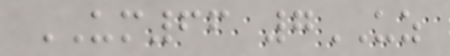UM66 7UZ
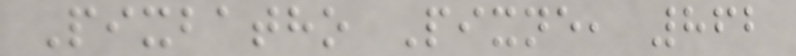Pixbatho Pixne, 862
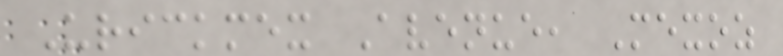Urickmex Avenue, Mexoz
